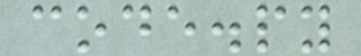code.py
